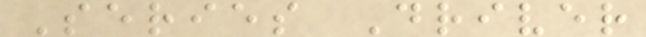Series Driver
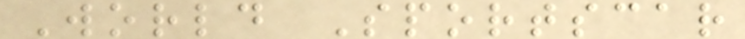World Sportscar
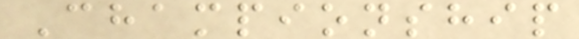Championship
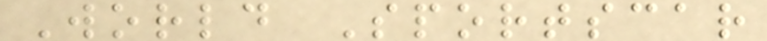World Sportscar
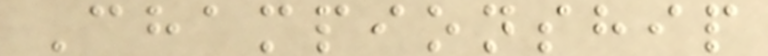Championship
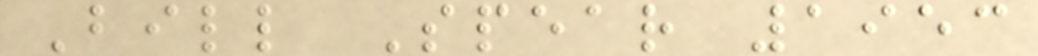Bill Spear 1953
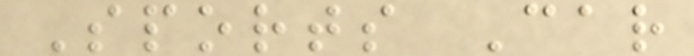Sports Car
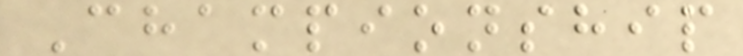Championship
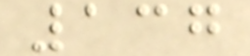137
